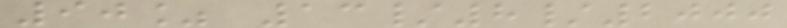90% 13/8/2000
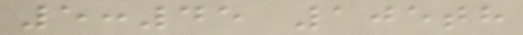5:45 105th
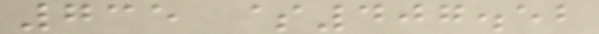735 $407.52
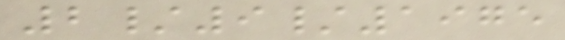2/9/1975
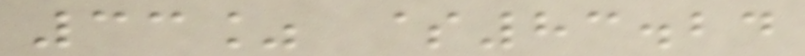33% $83.24
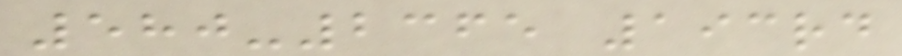580-2365 193rd
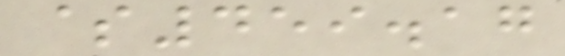$459.17
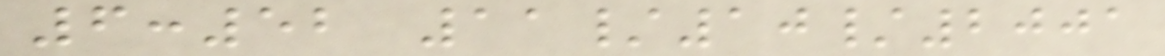6:52 11/10/2001
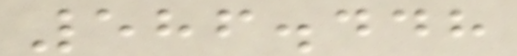586.448
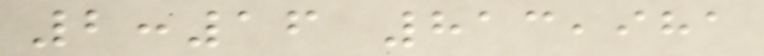2:16 813,981
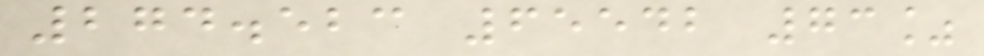274.523 65542 73%
